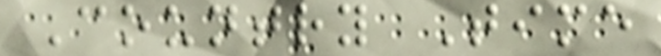Country Time
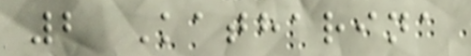2 Katharina
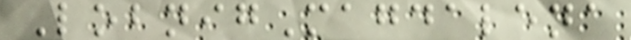LobnigMagdalena
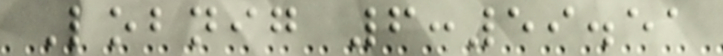Lobnig 6:59.51
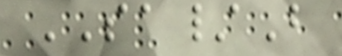SA/B
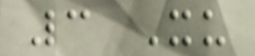3 Xu
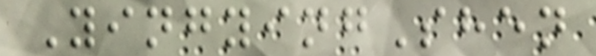YingyingShen
